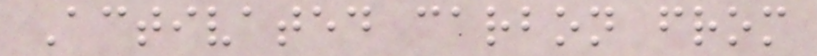Activated carbon from
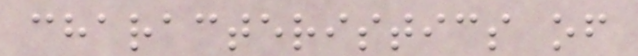characteristics of
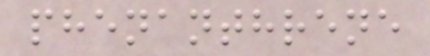phenanthrene
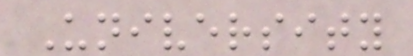University
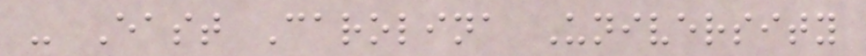- East Carolina University
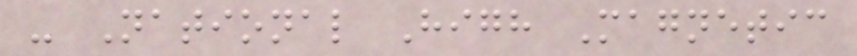- National High Magnetic
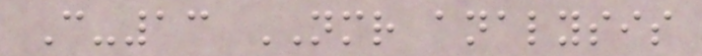C-13 NMR analysis
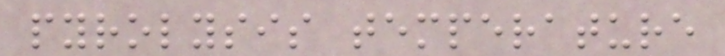pyrolysis temperature
